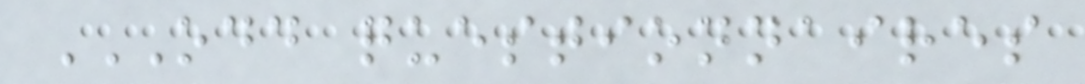ODD QUESTIONNAIRES
